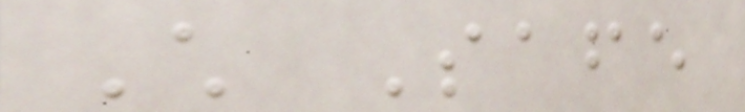Child Safe
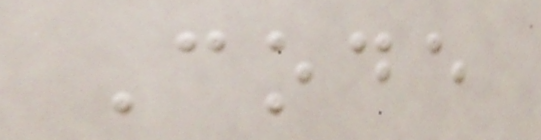Code
